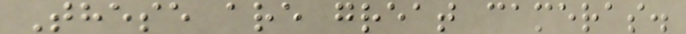These are great cameras.
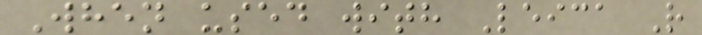When used with Leica R
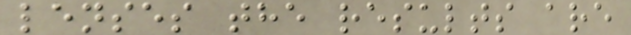lenses the results are
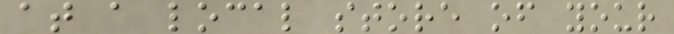at a local store of your
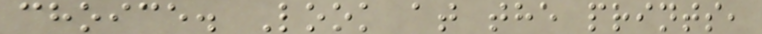choice. Look at the prints,
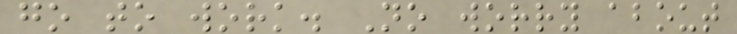go to work. No worry about
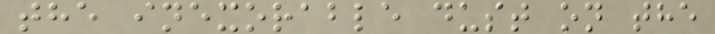the inexorable dust on the
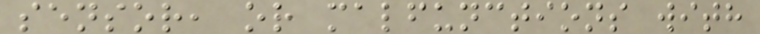sensor, or malfunctions with
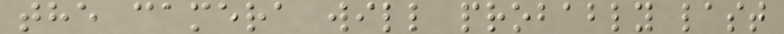the camera will probably last
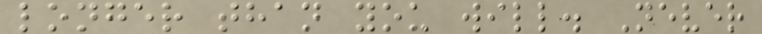longer than you will. Never
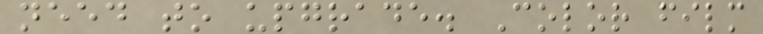need to upgrade. Color film
